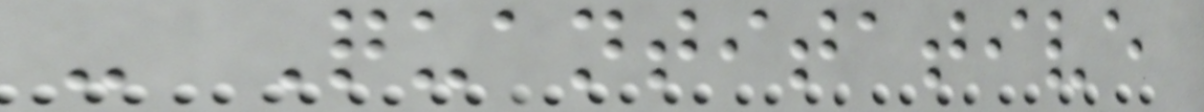- Quantitative
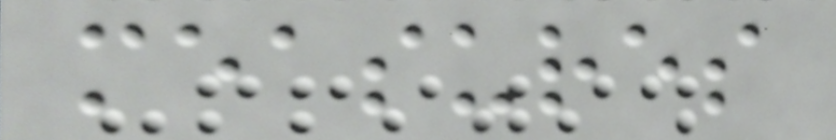measures
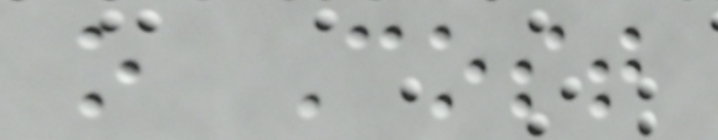o Cost
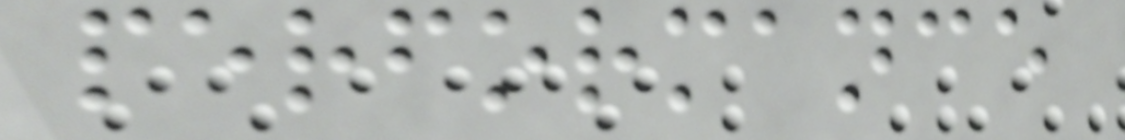performance
